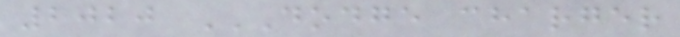2020 DODGE CHARGER
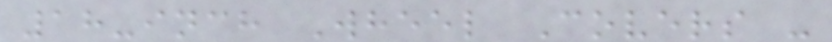18-inch Wheel Covers -
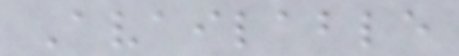Available
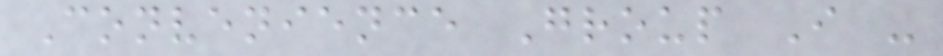Convenience Group I -
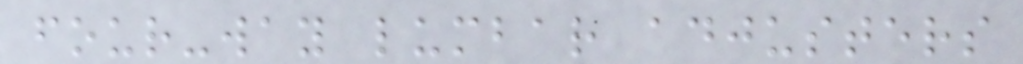four-way lumbar adjusters
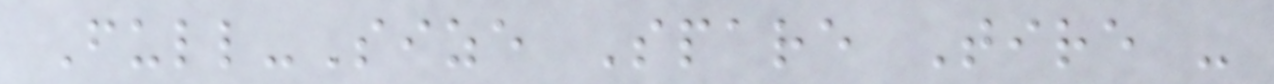Full-Size Spare Tire -
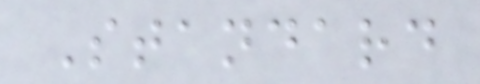Standard
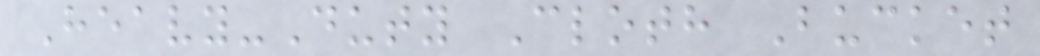Heavy-Duty Cloth Bucket
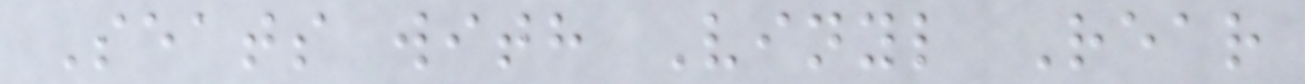Seats with Vinyl Rear
